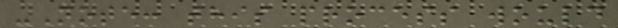-Note: this process would
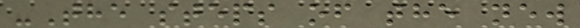-The steps of the new
